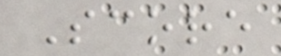Score
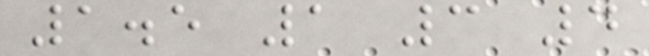1.5 1 3 4
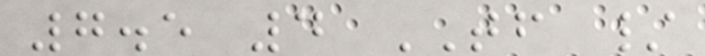7.5 4 TF /
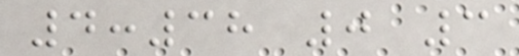4:38 0 3
